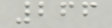266
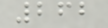262
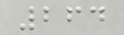264
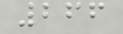266
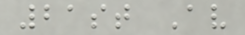21st Av
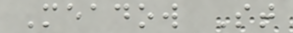Meadow St
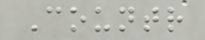Countr
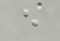e
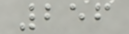256
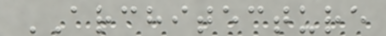ARCHITECTURE
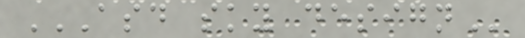ASD SKY DESIGN
